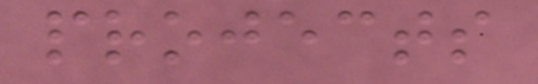projects
